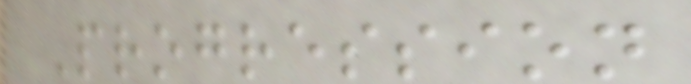Progression
